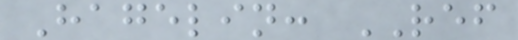Hagelin: REF
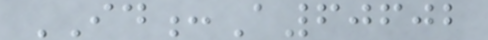ID:A60602
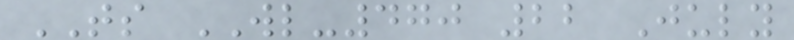TS WL-470 22 July
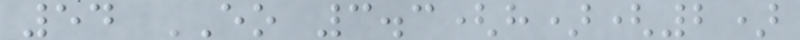54 EO 3.3(h)(2)
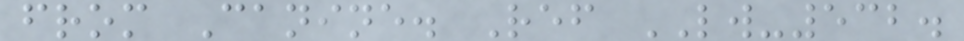from Canine. Ref LW-532.
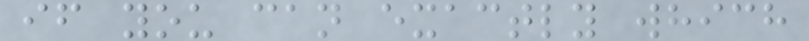if you can exactly which
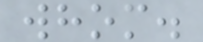whom.
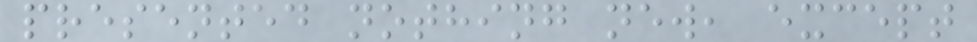presented nothing new, except
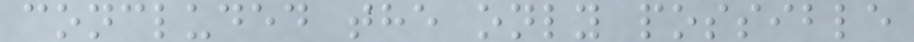concluded the only possible
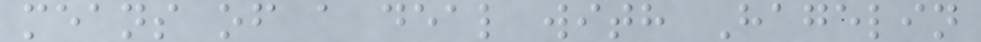means of a deal with Hagelin
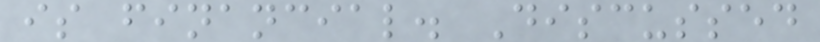is financial. Discussed
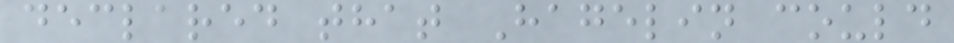declared that Hagelin could
